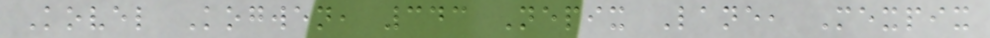Kovel Kogwen, 343 Nepix Lane, Mexpix
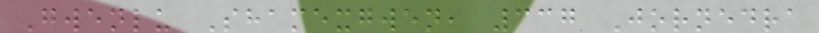Gwenlu Shamexgwen, 337 Jornedra
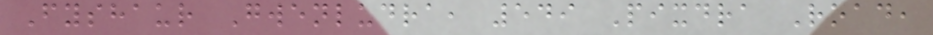Fyshaur Gwenludra, 549 Pixdra Road,
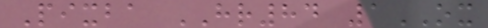Pixba HR84 1OX
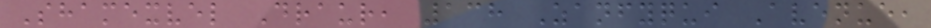Shamexvel Draur, 138 Zanfyqui Avenue,
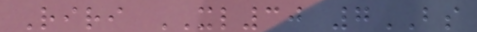Riri XL30 7BS
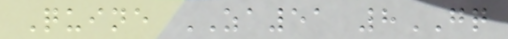Quine ZA51 8GQ
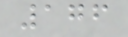176
